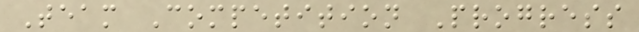Team Competition Progress
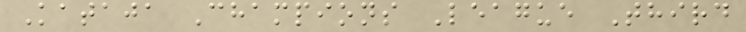Kataja Champions League Third
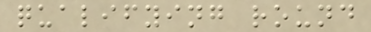qualifying round
